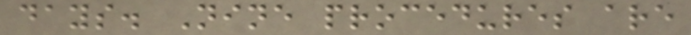days. Nine procedures are
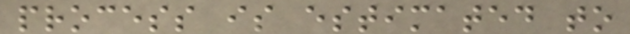process is estimated to
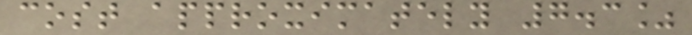cost approximately 7.3%
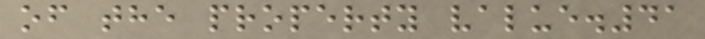of the property value.41
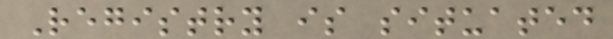Registry is situated
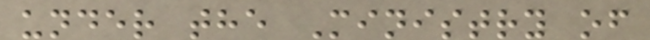under the Ministry of
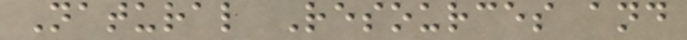Natural Resources and
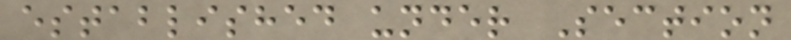established under Section
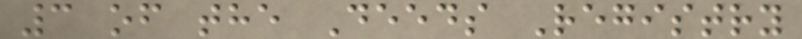3 of the Deeds Registry
